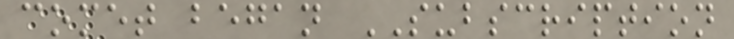comet began SUBSCRIPTION
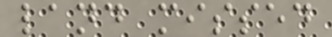land missed
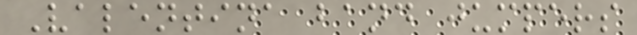Valentina band jumpers
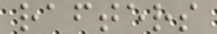rafters
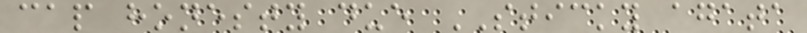cap honesty due STICKY agata
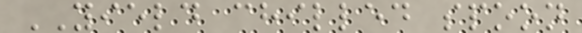YIELD chilled spoon
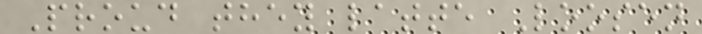Proud they latte Loosen
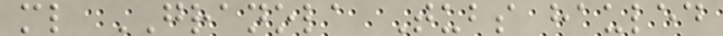ml GRANOLA Tubs hauled
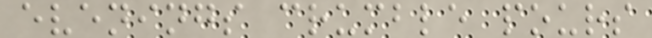evenings crumble pours
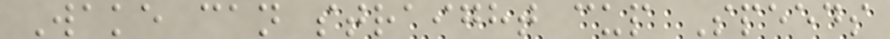Wake can straight cup Speeds
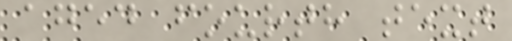aged fourth text
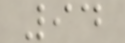94
